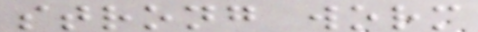strong worm
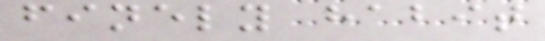finely habit
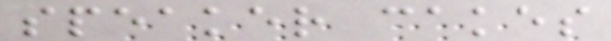speaker cakes
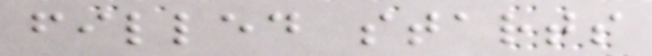filled starts
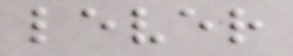lever
